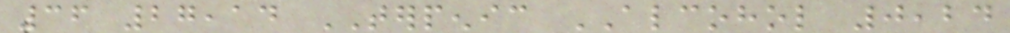36 27,14 TERPENIC ALCOHOL 0,24
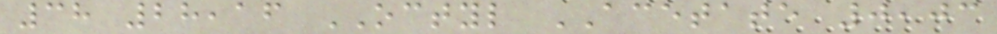38 28,16 OCTYL ACETATE 0,03
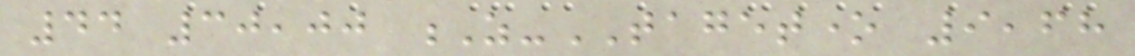44 30,00 Z-TAGETONE 9,68
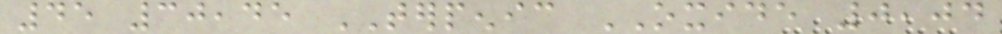45 30,45 TERPENIC OXIDE 0,04
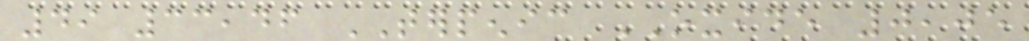49 33,46 TERPENIC OXIDE 0,05
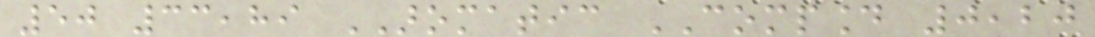50 33,89 AROMATIC COMPOUND 0,20
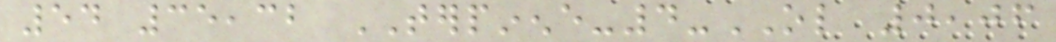54 35,32 TERPINENE-4-OL 0,06
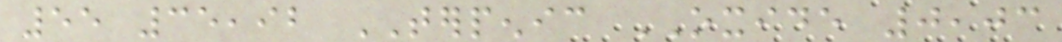55 35,92 TERPENIC OXIDE 0,03
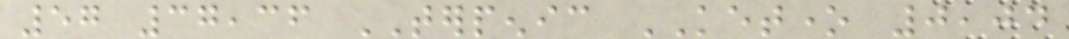57 37,36 TERPENIC KETONE 0,04
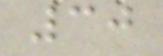30
